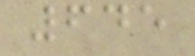645
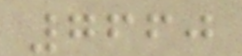7660
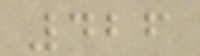426
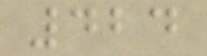424
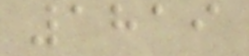1819
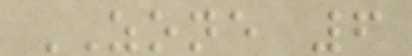ZONE 6
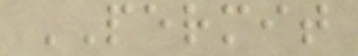PERMIT
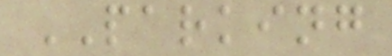PARKING
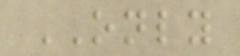ONLY
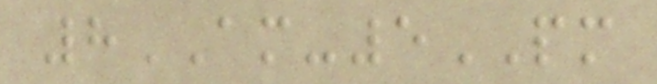8AM-5PM
